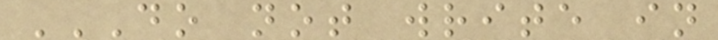DO NOT WRITE IN
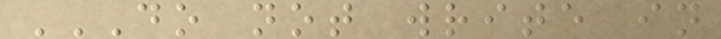DO NOT WRITE IN
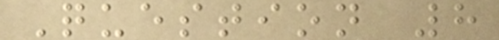Question 8
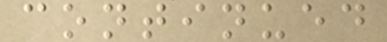continued
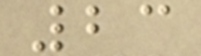23
